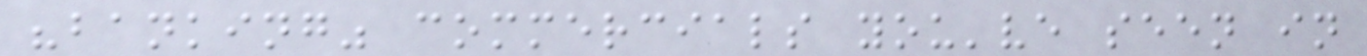"banking" commercials you've seen in
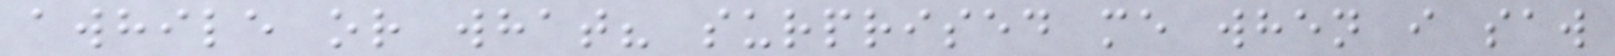awhile or what? surprised me when i saw
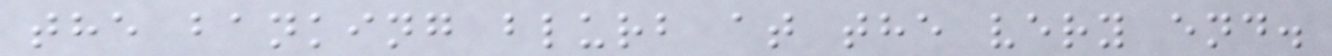the banking blurb at the very end.
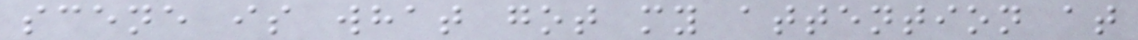scene is what got my attention at
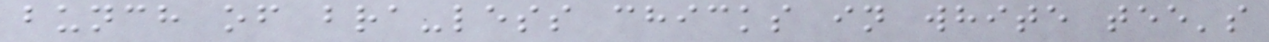bunch of bra-less chicks in white tee's
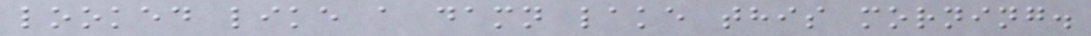looked like a damn lake this morning.
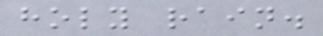holy rain.
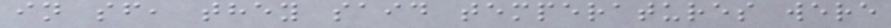in sf, they said temperatures were
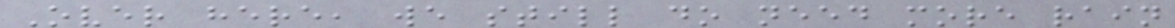Over here, we still do need more rain
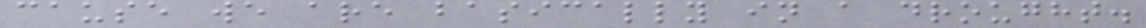cause we are basically in a drought.
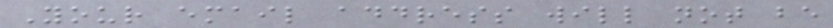Your email address will not be
